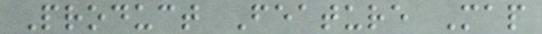Product Feature Map
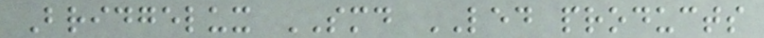Bridgelux SMD LED products
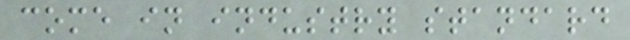come in industry standard
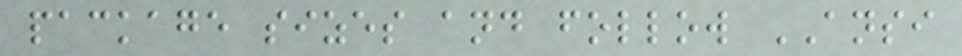package sizes and follow ANSI
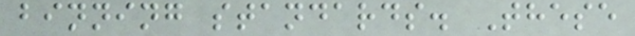binning standards. These
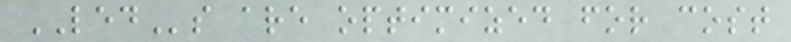LEDs are optimized for cost
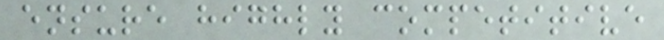ensure highly competitive
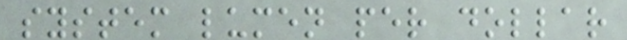system lumen per dollar
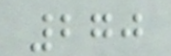270
